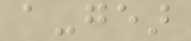a-gear
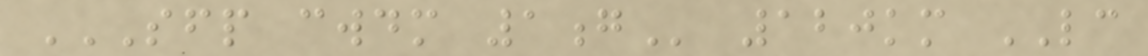SFP CWDM 1G 120km LC
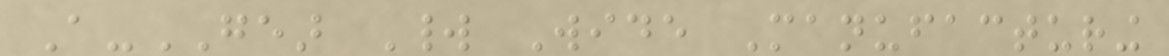A-GEAR World Wide Manufacturing
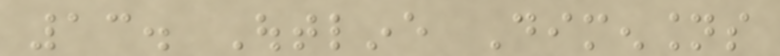13. Outline Dimensions
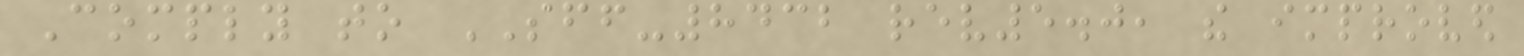Comply to SFF-8432 rev5.0, the improved
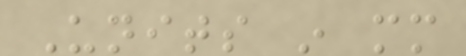Units in mm
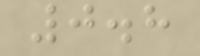0.8
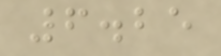6.25
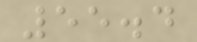55.4
